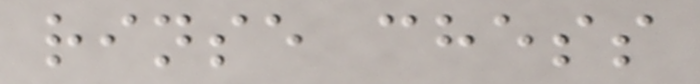rinse chess
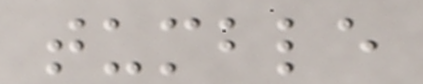tumble
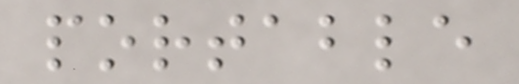portable
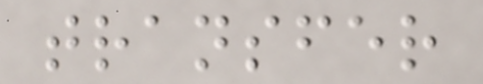transfer
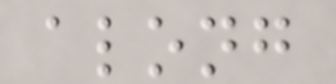along
